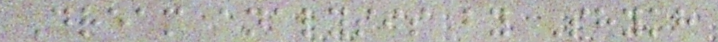Dream analysis by Shykh
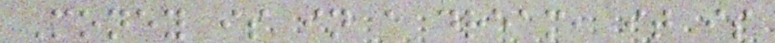Money is in a dream, it is
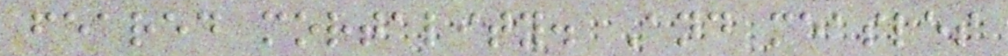feared mortality. And measles
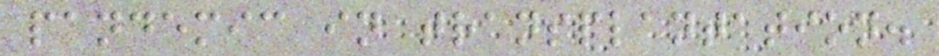pandemic in transplantation.
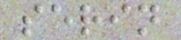serin
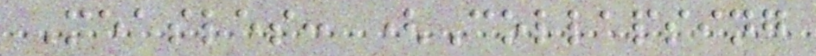Measles: (Collapsing
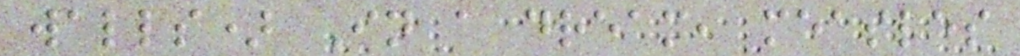walls) In a dream, measles
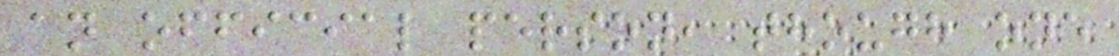an official person, though one
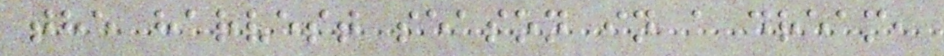the harvest season in a dream,
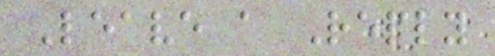Leave a Reply
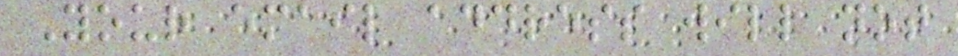Your email address will not
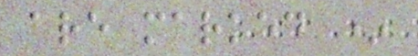are marked *
